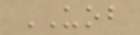UOB
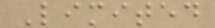Limited
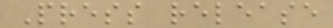Press release
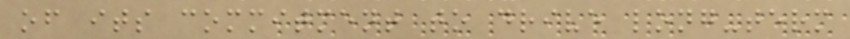of its commitment to drive long-term
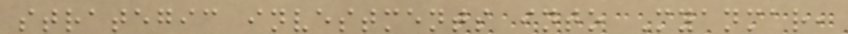strategic investments into Myanmar,
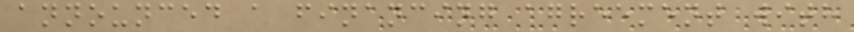announced a financing agreement with
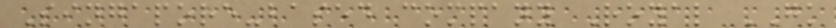Singapore-based company Royal GK
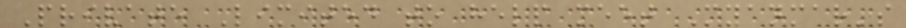Private Limited to help meet Myanmar's
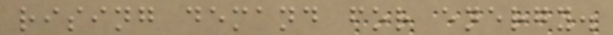rising demand for energy.
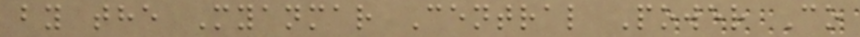by the Myanmar Central Power Co
